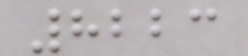8223
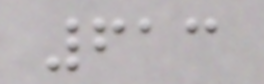613
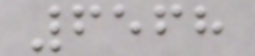6568
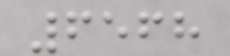6568
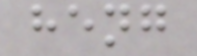heng
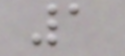1
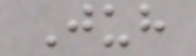Juh
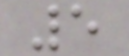5
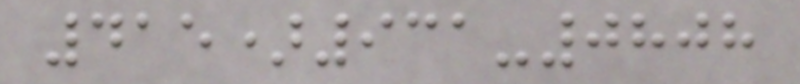415)931-0808
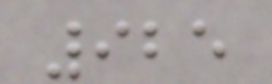925
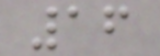16
